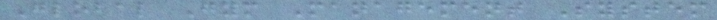Global Gym Management System
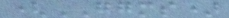(GGMS)
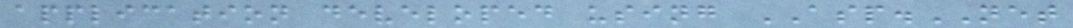application developed using ASP.NET
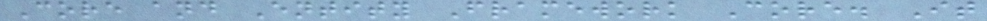Core and Entity Framework Core. It
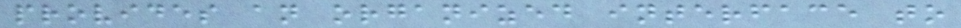provides an organized interface to
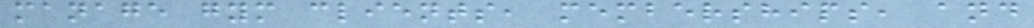manage gym clients, memberships, and
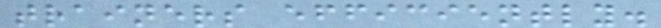trainers efficiently.
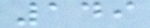149
